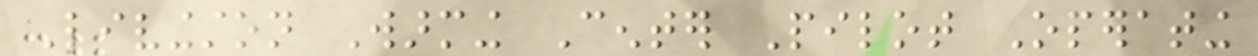Livingston Warming Center Pilot Operating
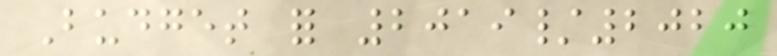Budget for 2019/2020
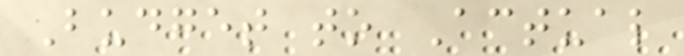Budget to Actual
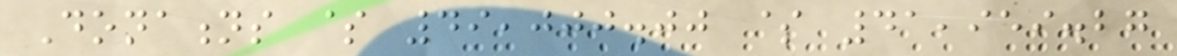Donations $ 49,000.00 $ 41,959.27
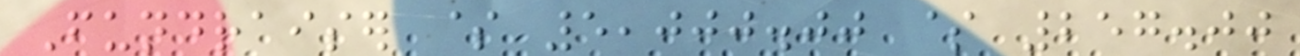Fundraiser $ 5,000.00 $ 257.00
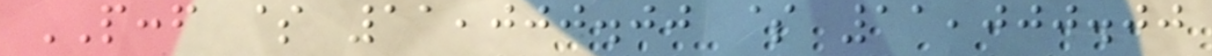PCCF $ 11,000.00 $ 11,000.00
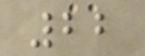22
